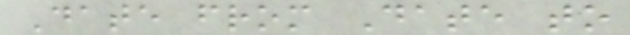Date from Date to
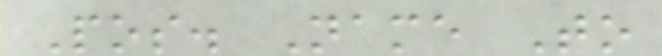Pos. Name To
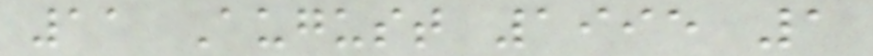11 August 1995 1
